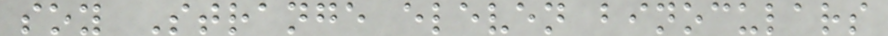soy Strange eleven binoculars
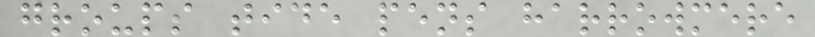groups tide pens harrowmere
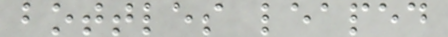bottles leaped
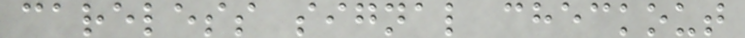careless signal checkout
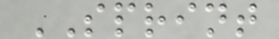SPRINT
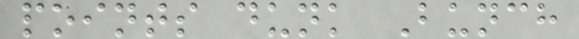points dunk Bunch
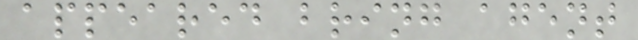appeared bring agent
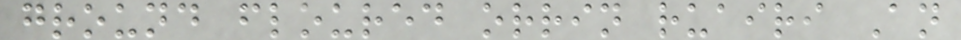ground floured orrin ruairi An
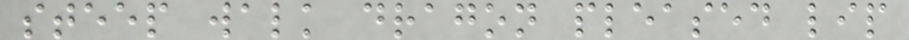steep walk dragon pleased lip
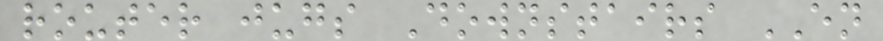router jugs Downstairs EN
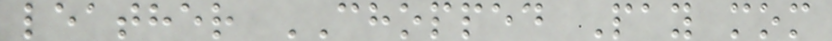leather CHOPPED Pay mom
